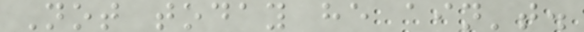Not today he ain't.
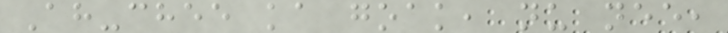Ah-chee ka goak, nu nee,
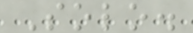Solo.
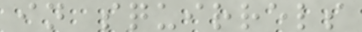in squirrels
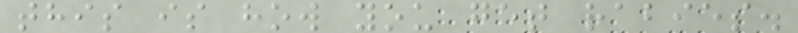this is how you get rabies.
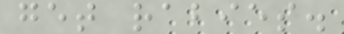get rabies.
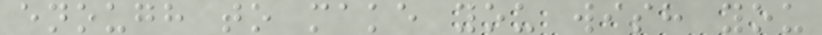enough to make you wish you
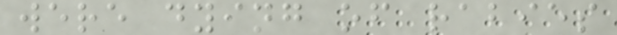were dying of rabies
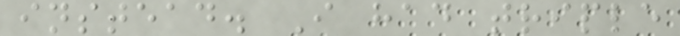instead. I had triple
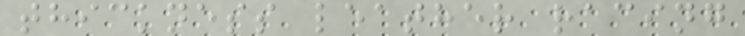thickness leather racing
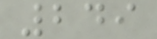249
